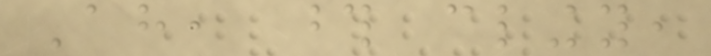Ah, those clingy,
